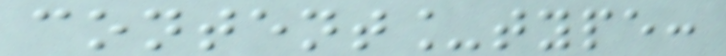content_type:
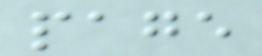page
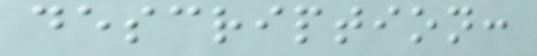description:
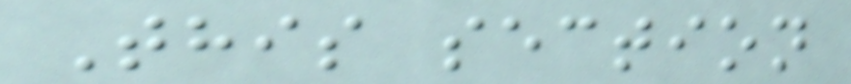This section
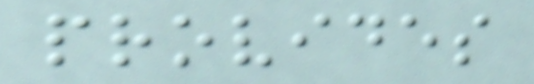provides
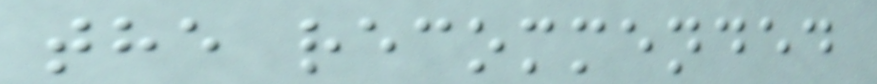the recommended
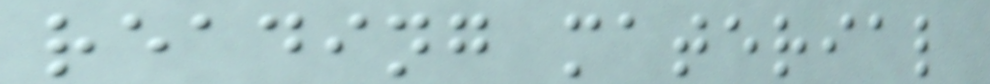reading material
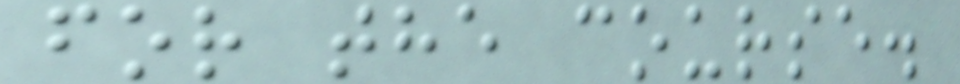for the course.
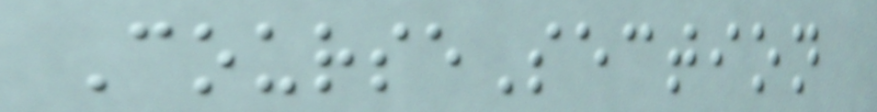CourseSection
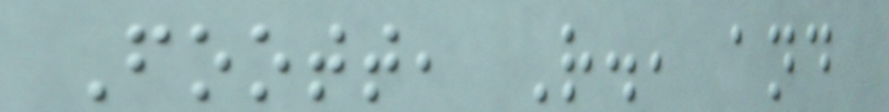Foott, R., and
